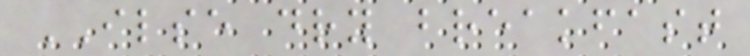ILSE dry breakfast
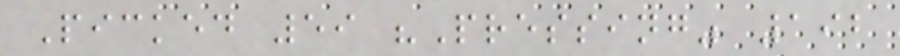Picked 59 "Pressing" 192
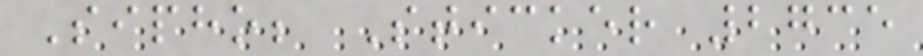Sipho; Sticker 2735
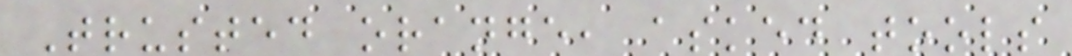Trusted orange, asked tools
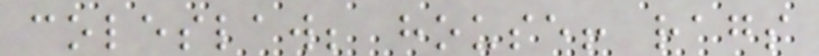coleslaw; house! rags
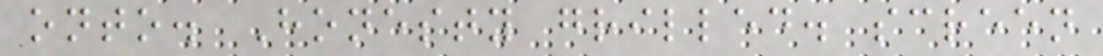onto. Honesty grilled. screen
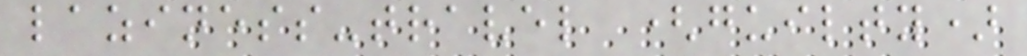laziness-travel (guilty)
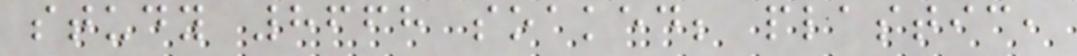study 8668 soaked; plastic,
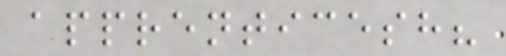apprenticesh?
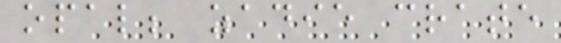opal; zadie crate
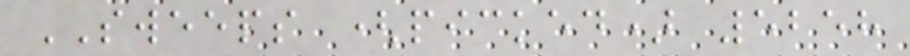SWEEPS (picked) 5258
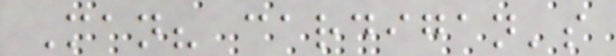Man? cardigan's
